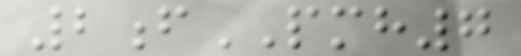2fPMH7
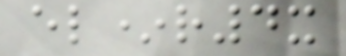el*r4x
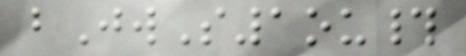bJwS1ou#
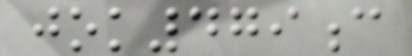jok479c
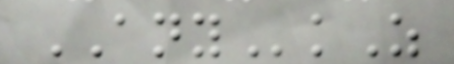ANYkZ
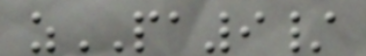zPA9/
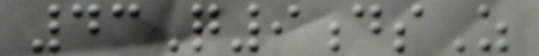43Q9dsZ
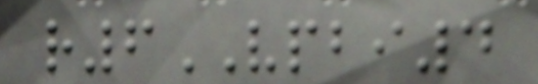r6VPBI4
